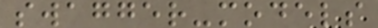swagger-models
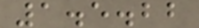1.5.22
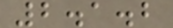2.1.2
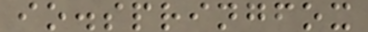io.springfox
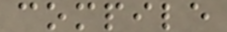compile
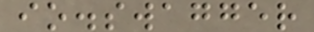io.swagger
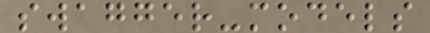swagger-models
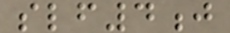slf4j
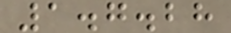1.7.28
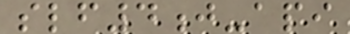slf4j-api
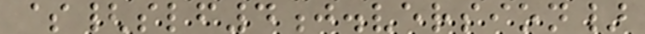${slf4j.version}
